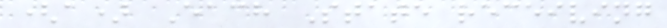(a) Each State receiving
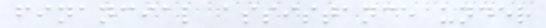financial assistance under
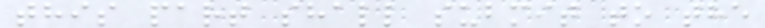this part shall submit to the
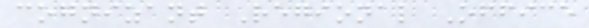cognizant Regional Office
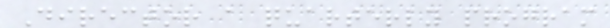Director a quarterly program
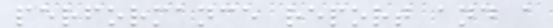performance report and a
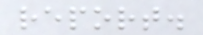report.
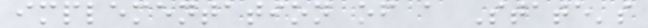implementation of a State's
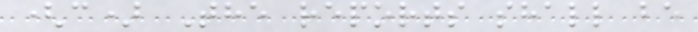(c) The reports shall be
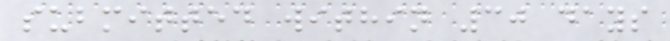submitted within 30 days
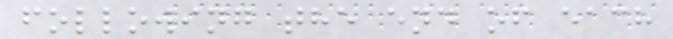following the end of each
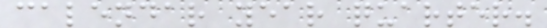calendar year quarter.
